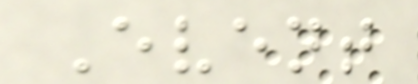Event
